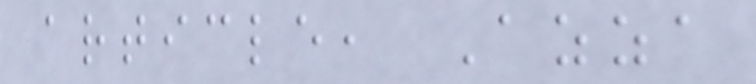article, Azza
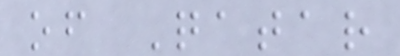of Qatar
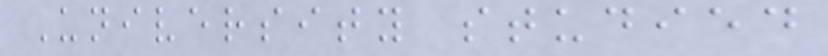University studied
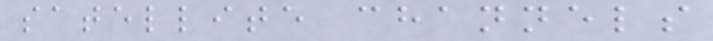satellite channels
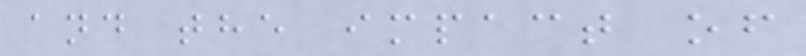and the impact of
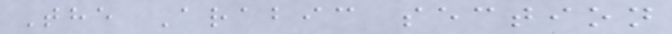The Arabic section
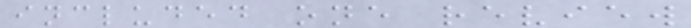included one review
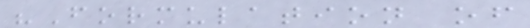"Formulation of
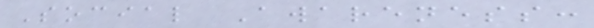Social Awareness:
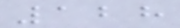128
